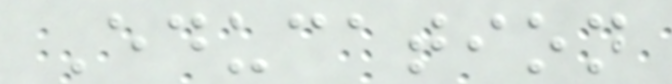Education
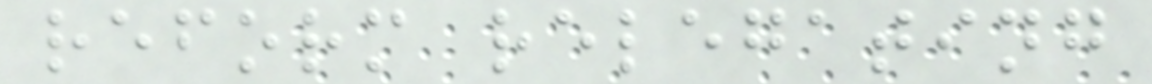reform relegating
